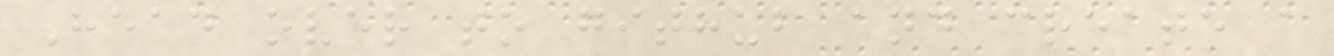Head over to github and create a
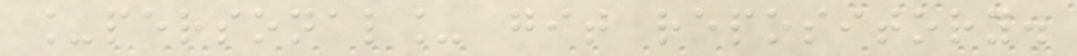_personal_ git repository.
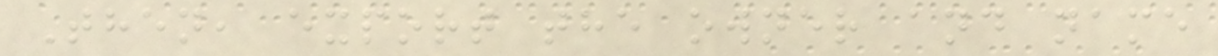Then, export the owner and name
